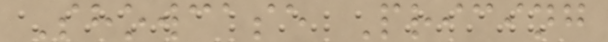Showcase Pricing
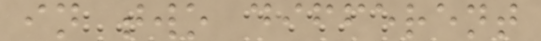in two different
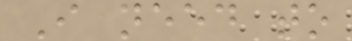I need to
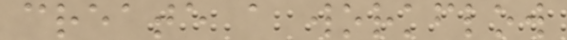create a workflow
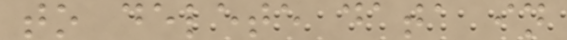to delete data in
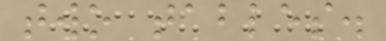two tables.
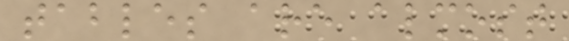tables are almost
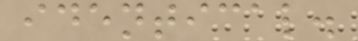identical.
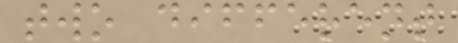two different
